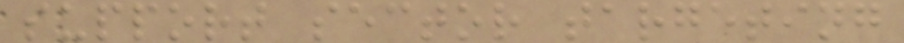support sector targeting
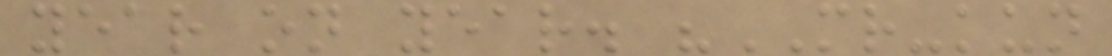year on year. "MR-kun
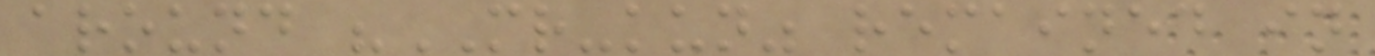around "MR-kun" remained in
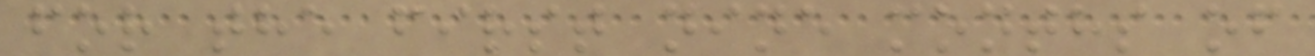for the first nine months of
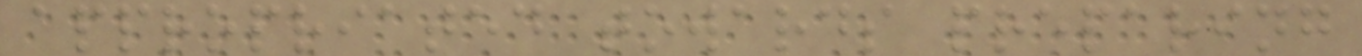appropriated towards preparing
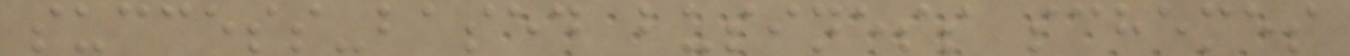success-based business schemes
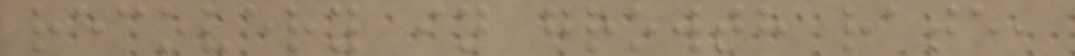recovery in growth rate,
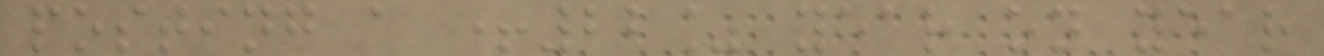posting a +22% year on year
